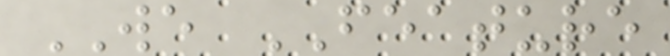WE FEATURE
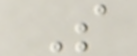S
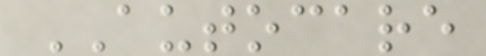AUTOCARE
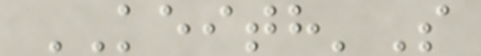KEITH'S
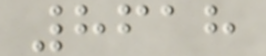8618
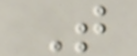T
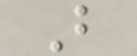B
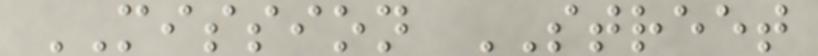MISSION STREET
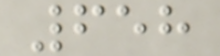658
